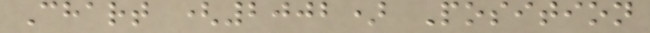Chart (2002) Position
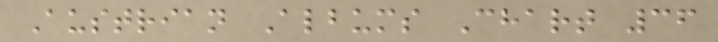Austrian Albums Chart 36
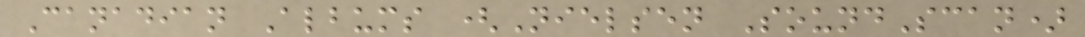Canadian Albums (Nielsen SoundScan)
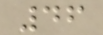46
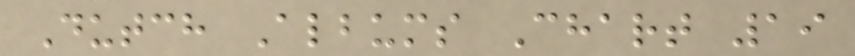Dutch Albums Chart 19
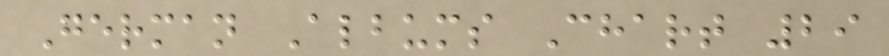German Albums Chart 29
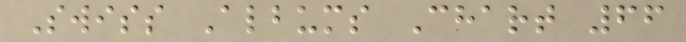Swiss Albums Chart 66
